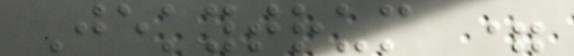Jekytrum =
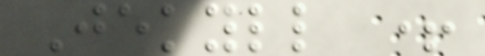Jekyll +
